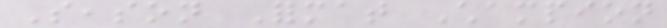Season Format Champion
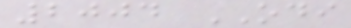2004 ODI
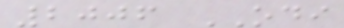2006 ODI
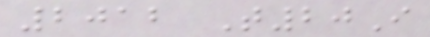2012 T20I
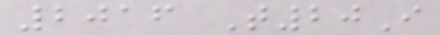2016 T20I
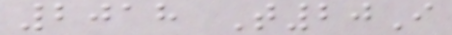2018 T20I
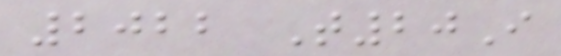2022 T20I
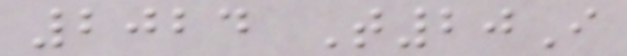2024 T20I
